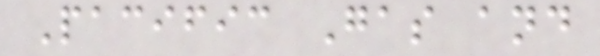Pacific Gas and
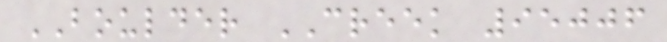BOULDER CREEK 95006
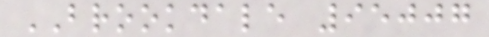BROOKDALE 95007
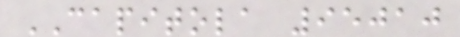CAPITOLA 95010
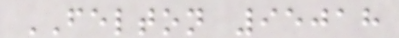FELTON 95018
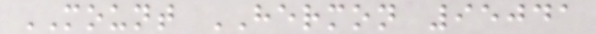MOUNT HERMON 95041
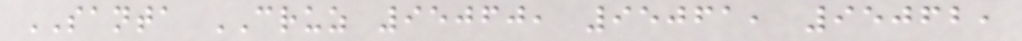SANTA CRUZ 95060, 95061, 95062,
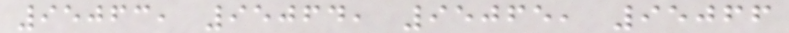95063, 95064, 95065, 95066
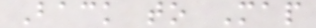Back to Map
